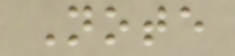Note
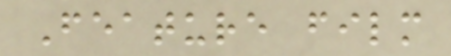Feature film
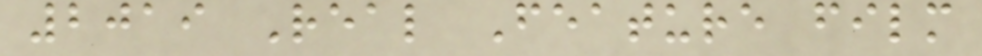2019 Real Feature film
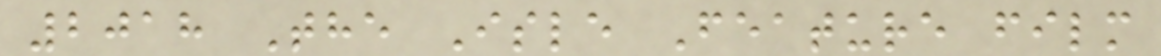2018 The Isle Feature film
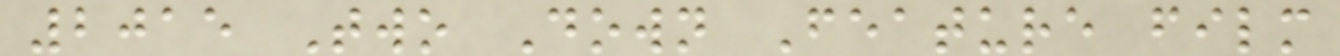2015 Two Down Feature film
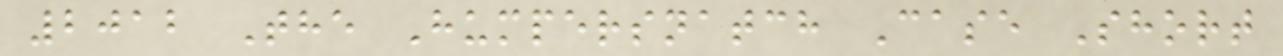2012 The Humpersnatch Case Short
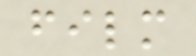film
